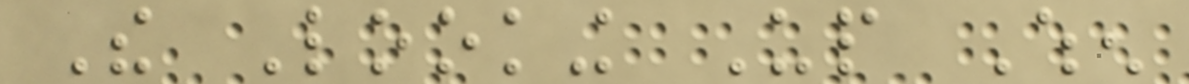The Looking Up When
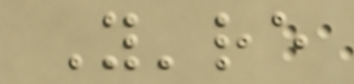You're
